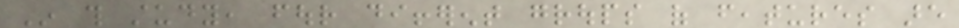In this study, four different groups of features are
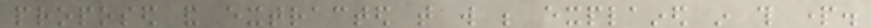proposed and extracted that will be explained in this part.
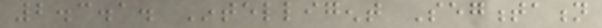2.3.1. Intelligent Segmentation
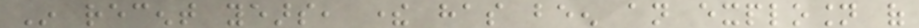In recent years, there has been an explosion of
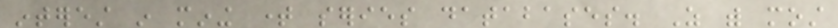interest in mining time series databases. As with most
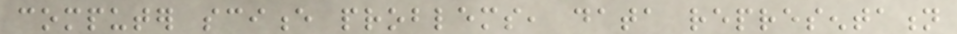computer science problems, data representation
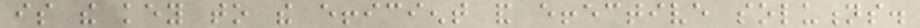is the key to the efficient and effective solutions.
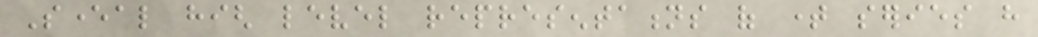Several high level representations of time series have
